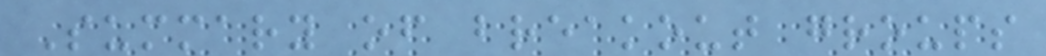Summary of breakout groups
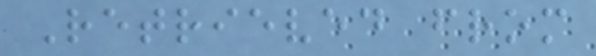Retrieved from
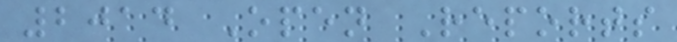2014 Open Reports
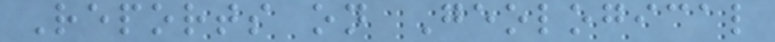Reports on Geological
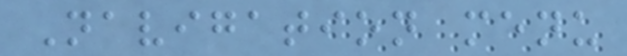Navigation menu
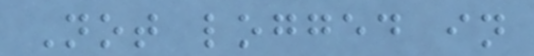Not logged in
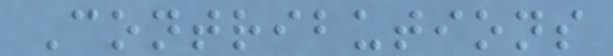Contributions
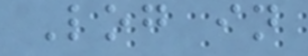Log in
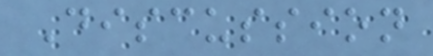Discussion
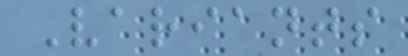Variants
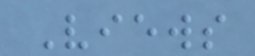Views
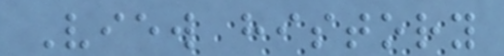View history
